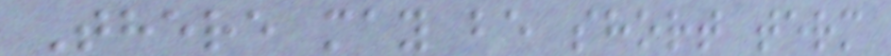There may be short term
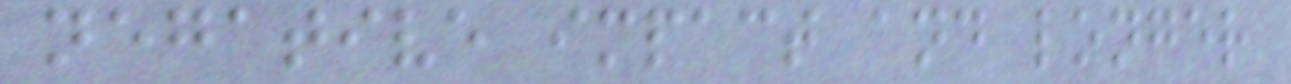negative impact and longer
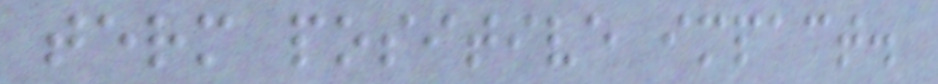term positive impact.
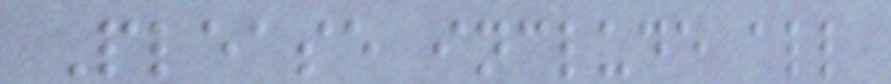Please include all
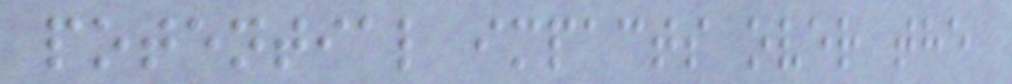potential impacts over the
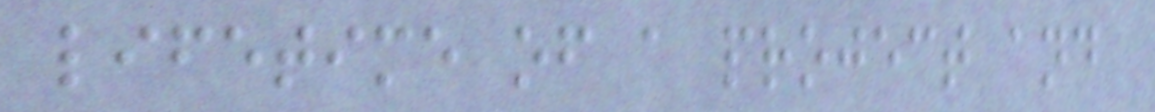lifetime of a project and
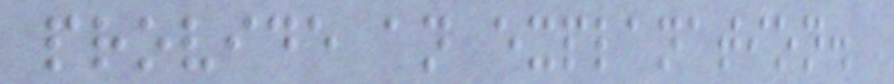provide an explanation.
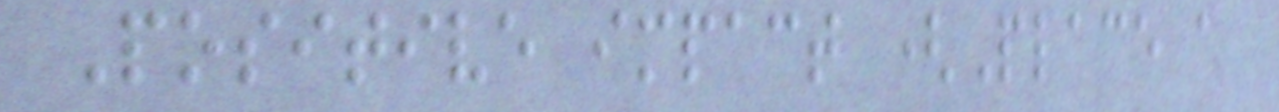Positive impact (Place a
